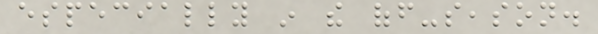especially in the off-season.
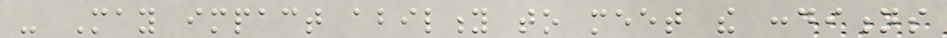- May impact ability to meet the conditions
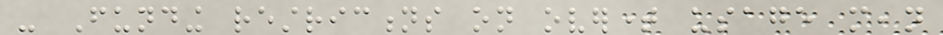- Funding restrictions on overtime usage mean
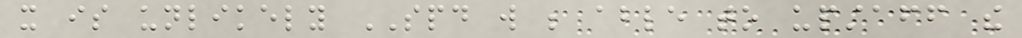it is unlikely SPD will be able to upstaff the
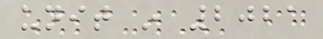unit in 2021
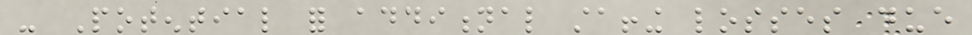- Potential for additional staffing losses due
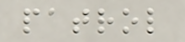patrol
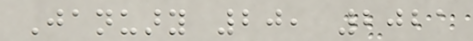January 20, 2021
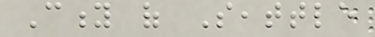City of Seattle
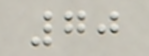70
